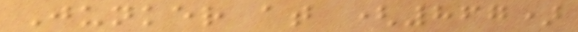Junker at (867)
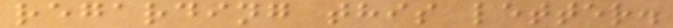regarding this letter.
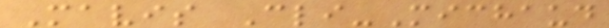Mavis Cli-Michaud
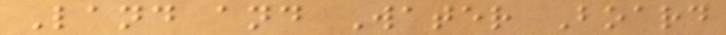Land and Water Board
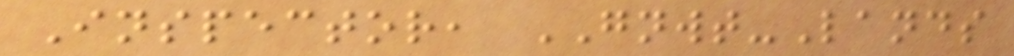Inspector, GNWT-Lands
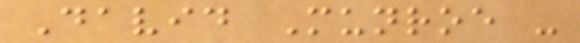David Munroe -
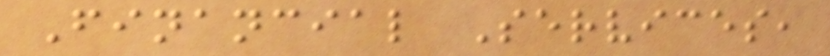Financial Services,
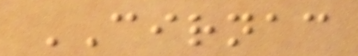CIRNAC
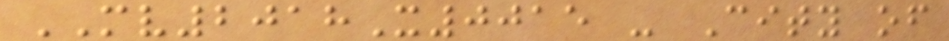MV2018X0015 - City of
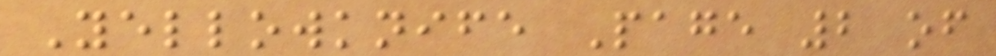Yellowknife Page 2 of
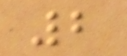2
